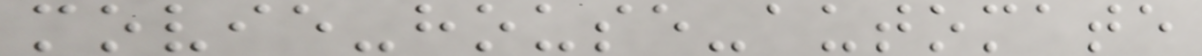movie-house-automate
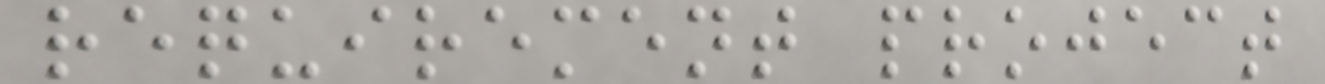requirement project
